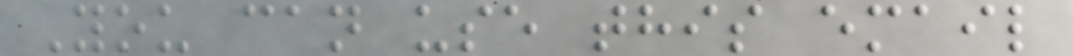You can use this email
